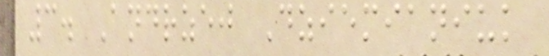3. Andrzej Dziemianiuk
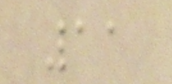11
